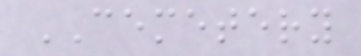CEMETERY
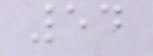54
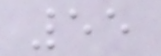55
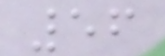56
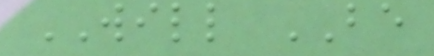WILL BE
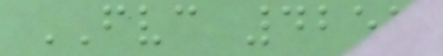FVC 4251
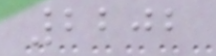2202
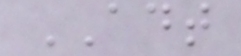ADT
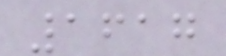1617
